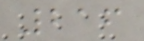216
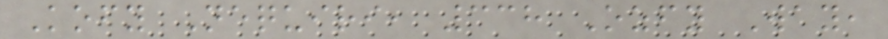Kofy Nequiri, 338 Ozfy Way,
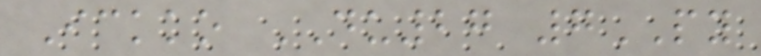Ickko DU27 7PY
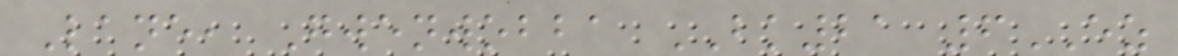Lane, Gwenwobba BK21 6EZ
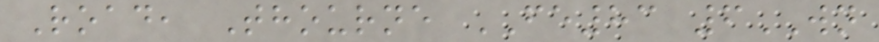Road, Thourne FE83 6WN
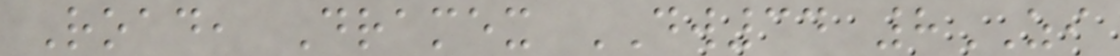Road, Dramex DW34 8ZI
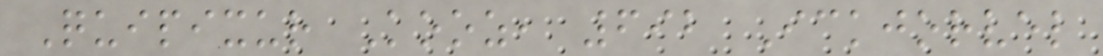Quipixur Kooz, 692 Ickjorvel
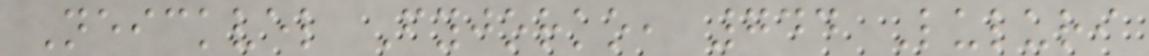Neickvel Fyjorko, 744 Luluri
